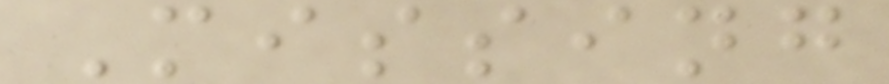Missing
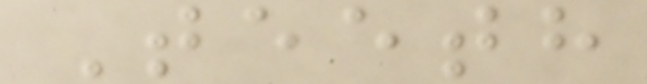Teeth
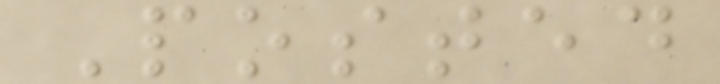Posted
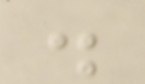.
